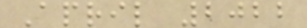April 2022
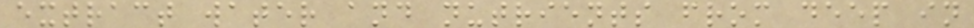extract water and nutrients from deep in
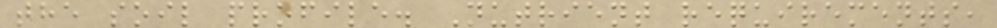the soil profile. Nutrient requirements,
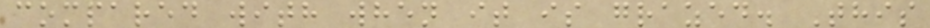compared with when it is grazed. This
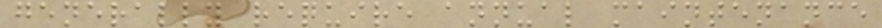generally require annual maintenance
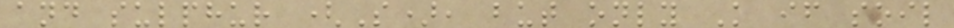and sulphur (S), but only K if soil
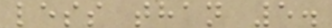less than 5.
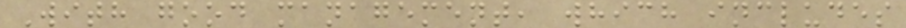With good management, which includes
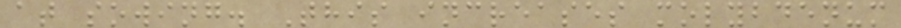at sowing. This increases molybdenum
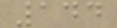144
